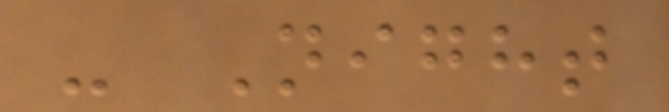- Night
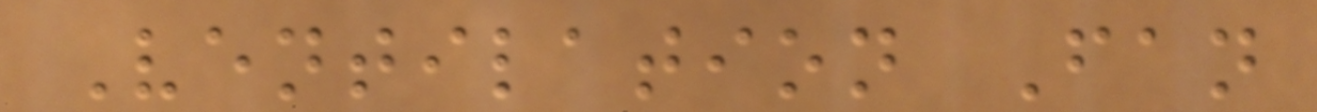Ventilation Fan
